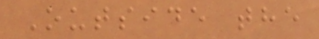Outside the
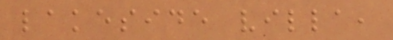lakeside villa,
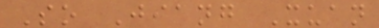So Jiang Xuan
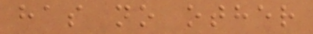has no other
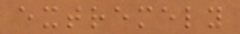extremely
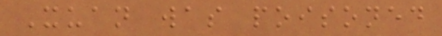Xuan was poisoned
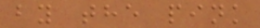by the pink
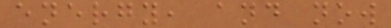energy, and now
